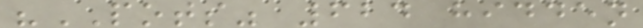"POTS" 624 hidden
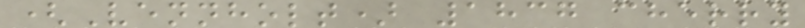(Vennholt) 1837 cherry
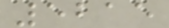5215
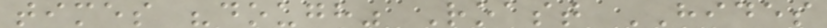times "dough" Roast HIDES
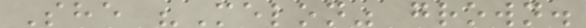She "Melon" grown.
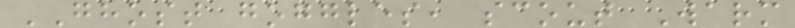GHOST goggles, scout Warm
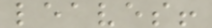leaves!
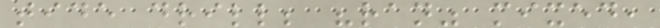tide drill; "ran" mixed,
